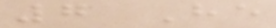7 He
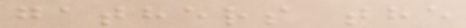gathers the
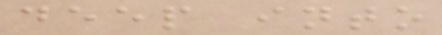deep into
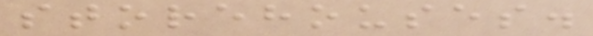storehouses.
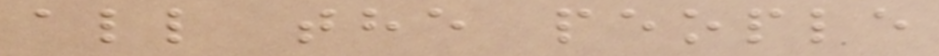all the people
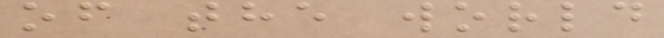of the world
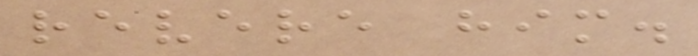revere him.
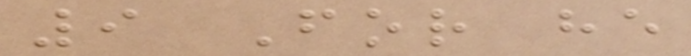9 For he
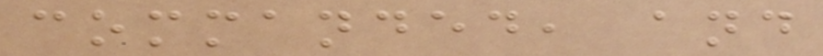commanded, and
